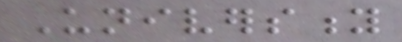University
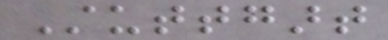Stuttgart
